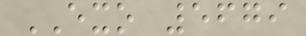EXO 5679
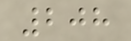208
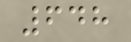648
